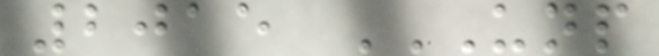2015 UNP
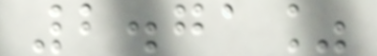2.71%
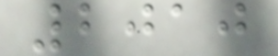2010
